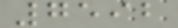7592
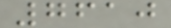7610
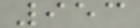953
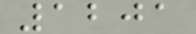1201
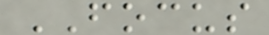FOCUS
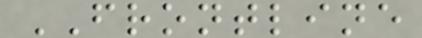FRONTLINE
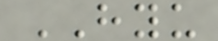HYU
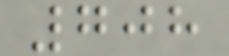708
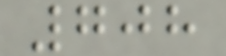708
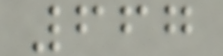667
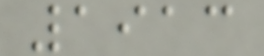1913
